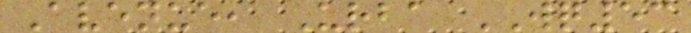Avenue, Urba WQ53
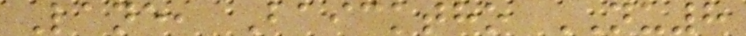Lane, Baicktho NU8
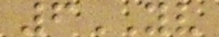6YV
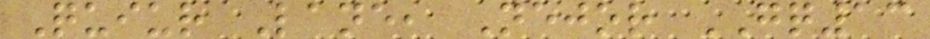Quiur Lane, Nejor GQ13
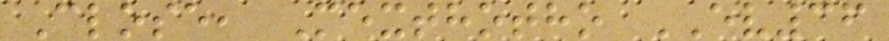Close, Mexthotho EV36
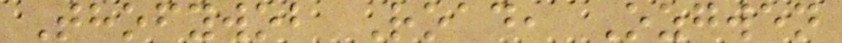Thofywob Road, Ozgwen
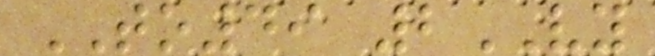TO49 2VY
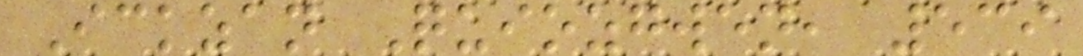Ickzan Quiozgwen, 539
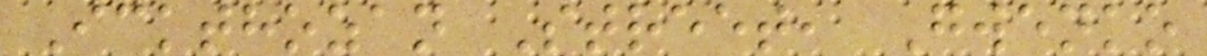Ickthozan Street, Gwenko
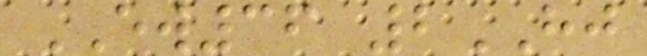EW36 2HJ
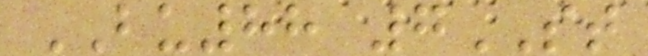BU88 7ST
